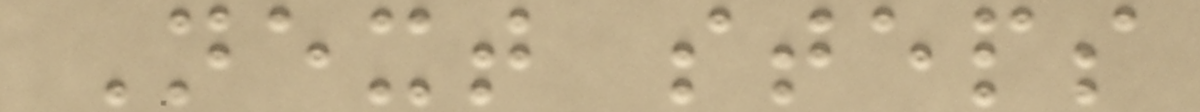Next steps
